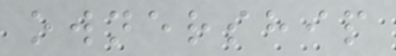ownership
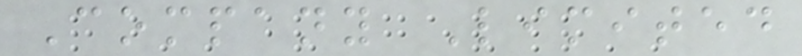Company Limited
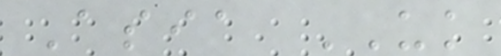Asia UK
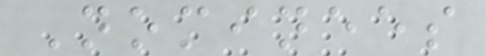Nominees
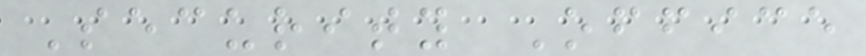Security Office
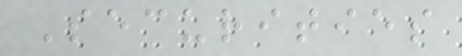Securities
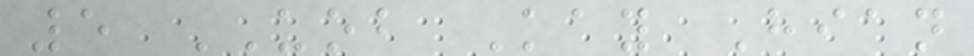5 UOB Kay Hian
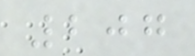207
